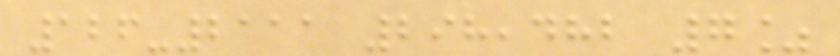126-2111 298,482 7%
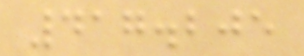417.205
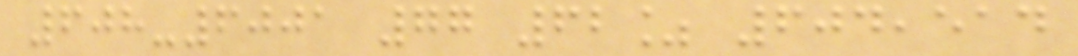608-6001 77 62% 604,514
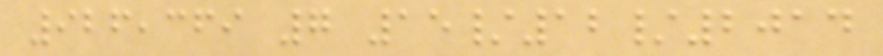926,369 7 15/12/2014
